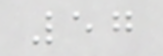57
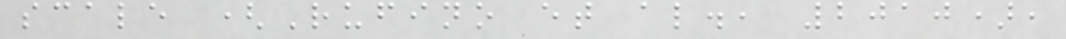scale (Rufino et al., 2010),
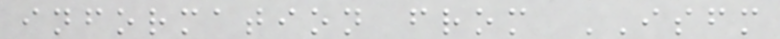information from ISFM
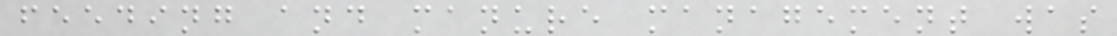feeding and manure management was
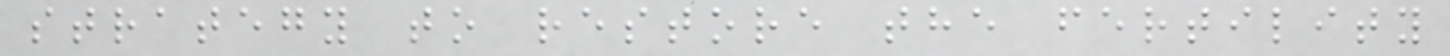strategy to restore the fertility
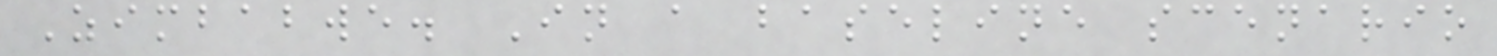Zimbabwe. In a baseline scenario
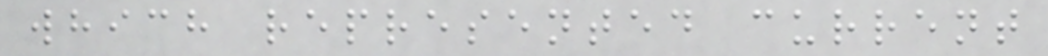which represented current
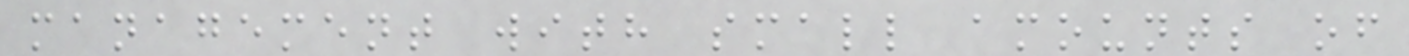management with small amounts of
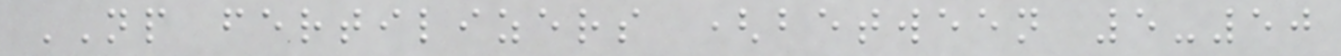NP fertilizers (between 5-50
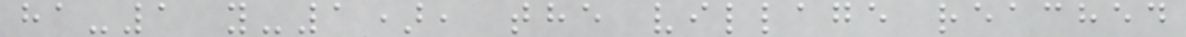ha-1 y-1), the village reached
